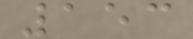153
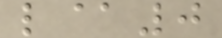l@0
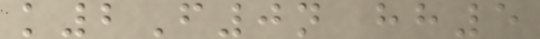k2F0n hh5
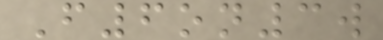F6on3w
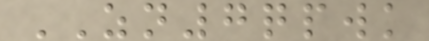ZN7qpwk
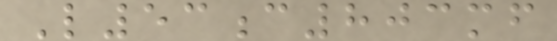L53c803mf
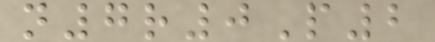n7r0P2
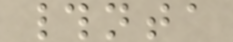#nta
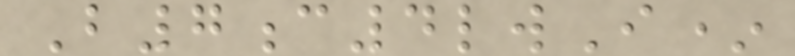B7c4lwI*
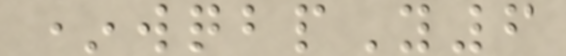*wqbpY6
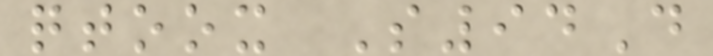qtoox S94D
